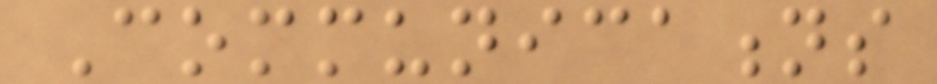Communications
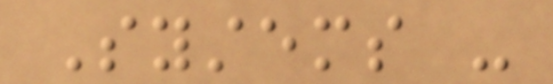Systems -
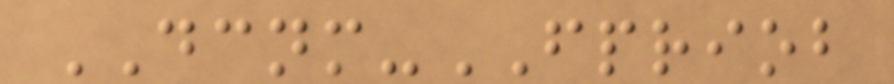DCNM-FPRIOB
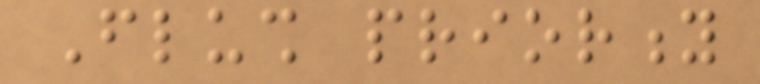Flush priority
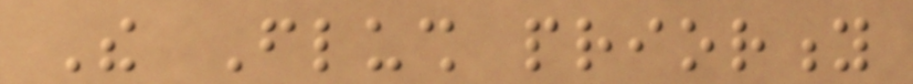The Flush priority
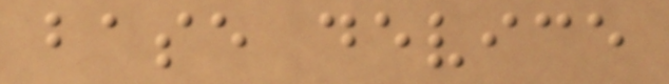base device
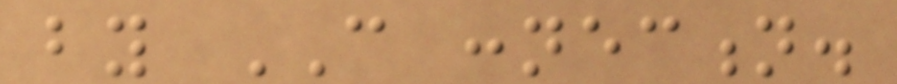by CAN connection.
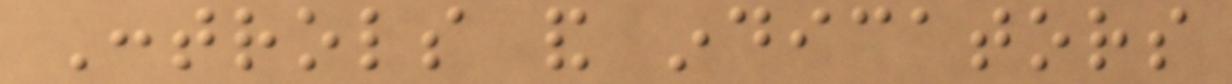Controls and indicators
